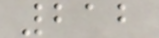212
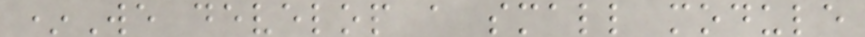*We develop a small module
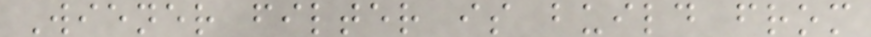Wiener filter is build from
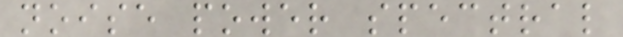noise power spectral
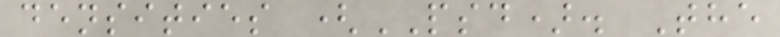densities (PSD). The
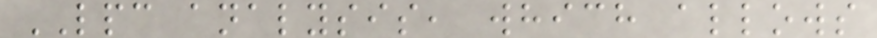LPC analysis, which allows
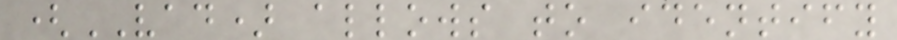(VAD) allows to identify
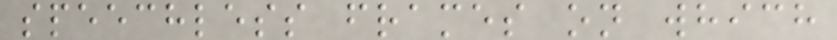speechless frames on which
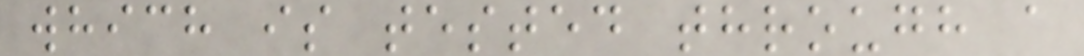which is tested through a
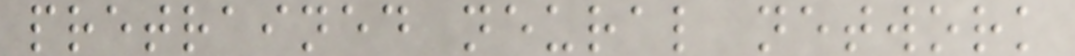pretrained neural network
